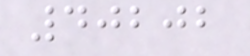40202
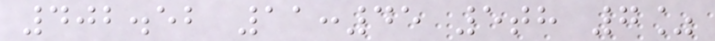402.52 11:45 5th 7%
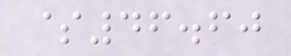$46.60
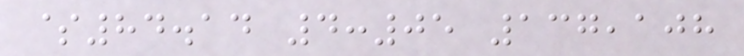$84.14 4:05 137,108
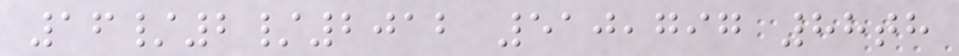16/2/2012 510,797 88th
